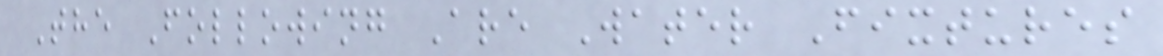The Following Are Water Fixtures
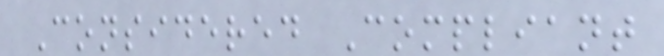Considered Compliant
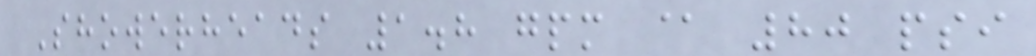Showerheads 1.8 gpm @ 80 psi
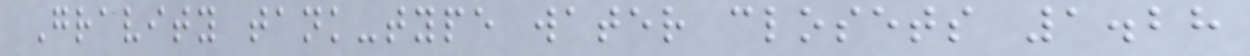Gravity tank-type water closets 1.28
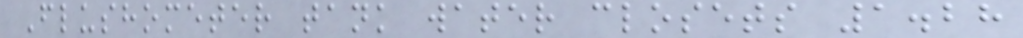Flushometer tank water closets 1.28
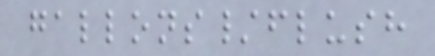gallons/flush
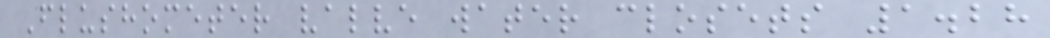Flushometer valve water closets 1.28
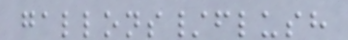gallons/flush
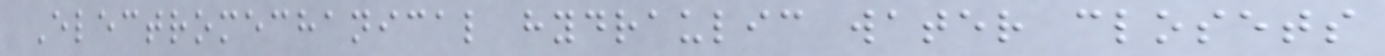Electromechanical hydraulic water closets
